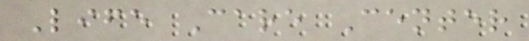Life Care Center
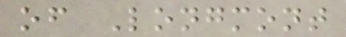of Longmont
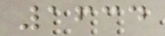1634
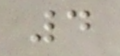4
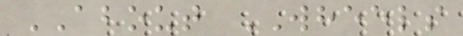ABOUT WHEELS
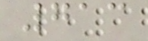713
